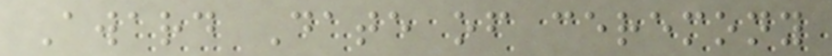Award Date of ceremony
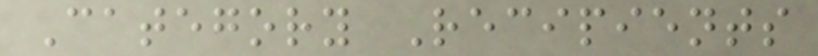Category Recipients
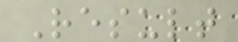Result
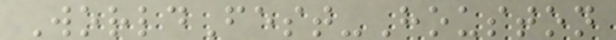WorldFest-Houston
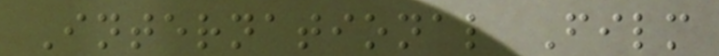International Film
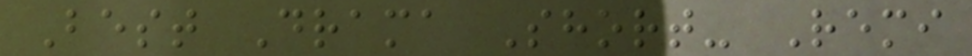Best Drama Short- Remi
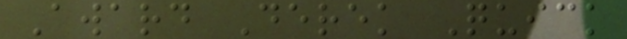Award Derek Quick
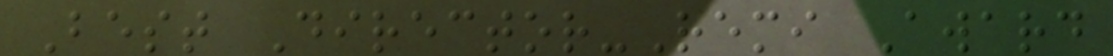Best Director-Remi Award
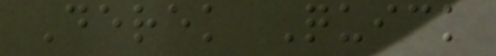Derek Quick
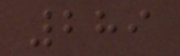289
